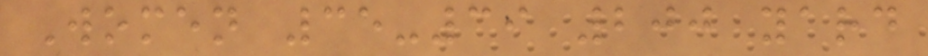Women 35-39 200 yard
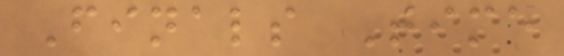Finals Time
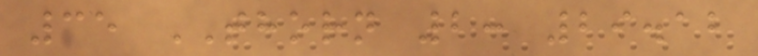35 THORN 2: 29.12
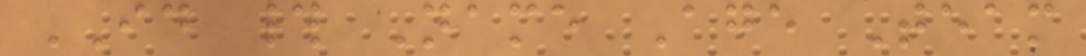ID # Name Age Team
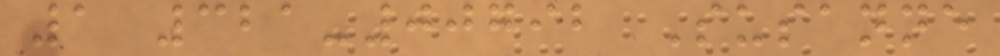1 321-00792 Susanne
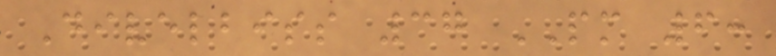Divelbiss 37 PM 6:
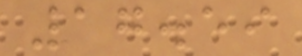17.59
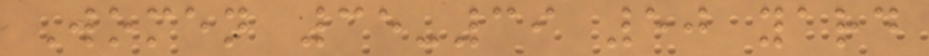Women 35-39 50 yard
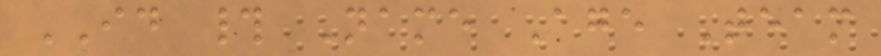ID # Name Age Team
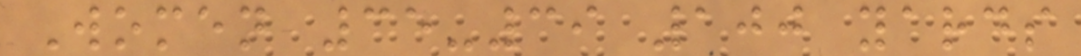Women 35-39 100 yards
